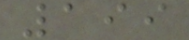199
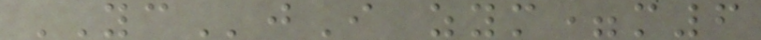YCjI zym=m6
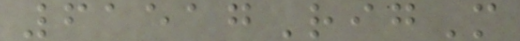61517RigM
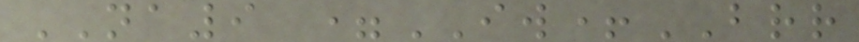NA9 =IW+BRR
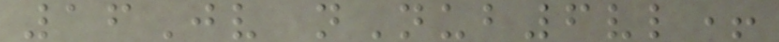16Jv nNub6vl+
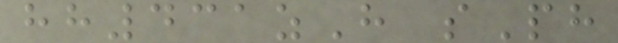hh431zH sPh
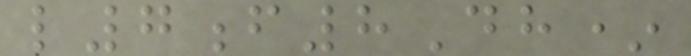l7f8Dh*
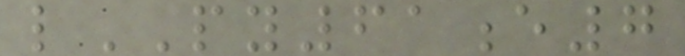lPY61e7
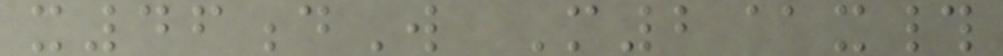x46dW M2@x#
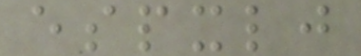espxlj
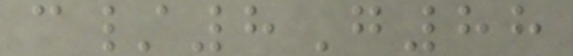c/8G88
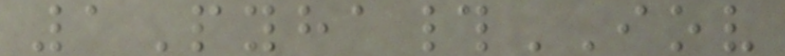1Pyha#IOV
